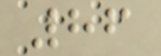86
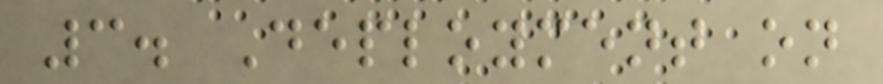3. Deployment on
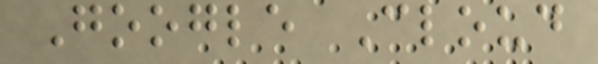Google Cloud
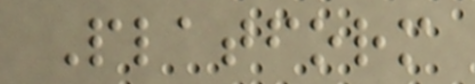Platform
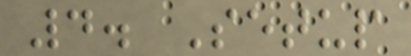4. Setup
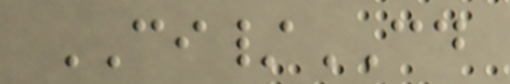CI/CD
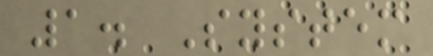1. System
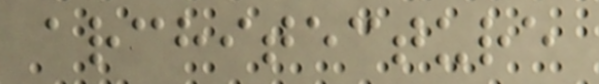architecture
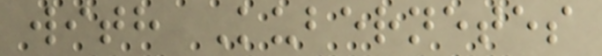with Kubernetes
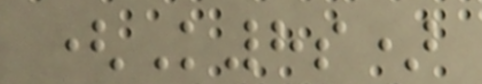(K8s)
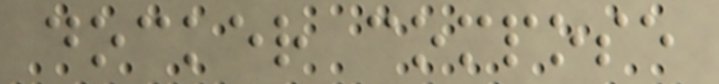docker compose
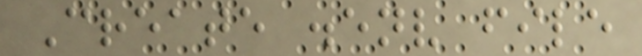Create .env file
